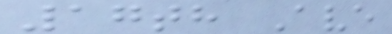17th Ave
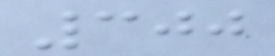300
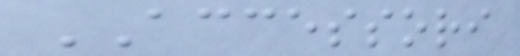ACCESSORI
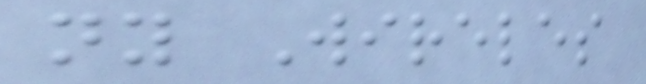ny Wireles
